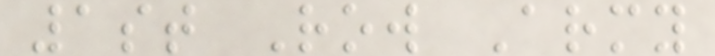1st Row Army
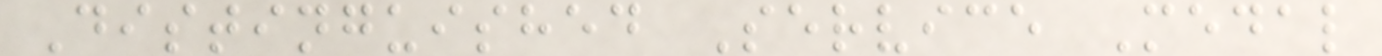Distinguished Service Medal
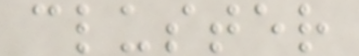cluster
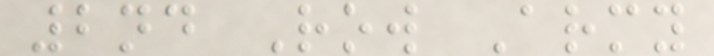2nd Row Army
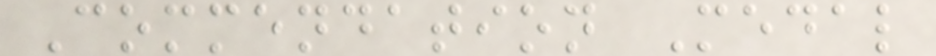Commendation Medal
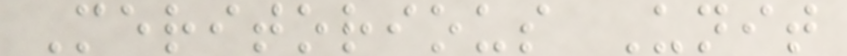Meritorious Unit
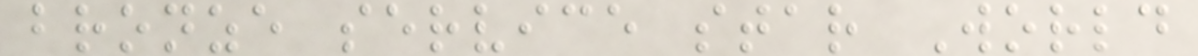bronze service star World
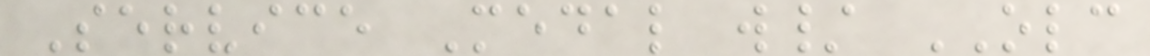Service Medal w/ OLC
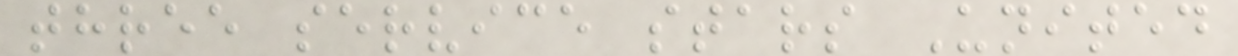three service stars United
